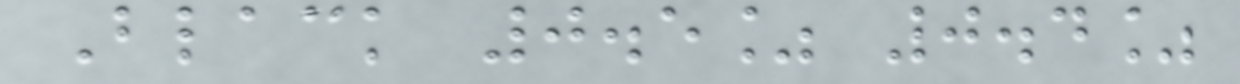Black 0.5% 0.4%
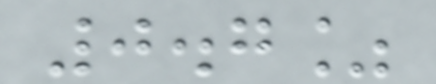0.7%
